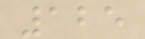125
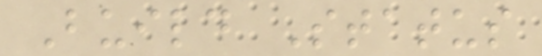Build Status
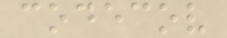codecov
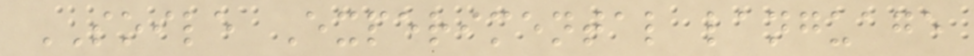SOILE Experimental language
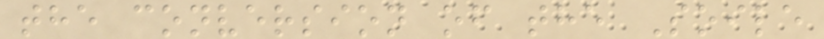the conversion of the Soile
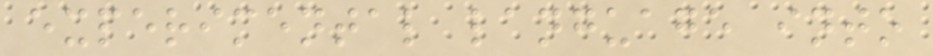experimental language into
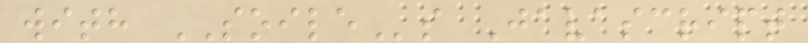with SOILEs Javascript
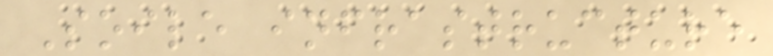Soile infrastructure
